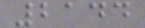2144
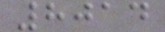8014
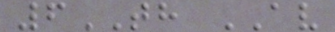6TH AV
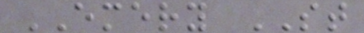EMERY ST
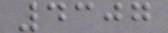4307
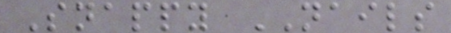Snappy NAILS
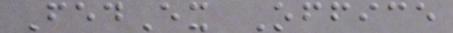FedEx Office
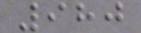980
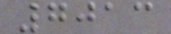7013
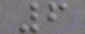6
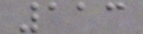113
